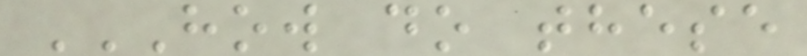HOW DO THESE
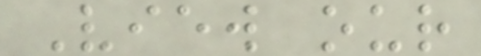View our
